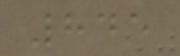845
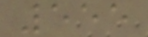555
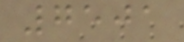7501
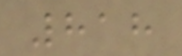818
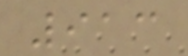913
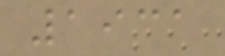1931
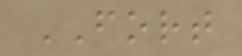FORT
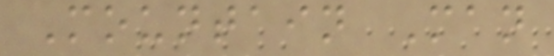Mountain Man
